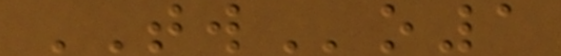TWo1
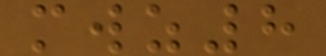mwz8
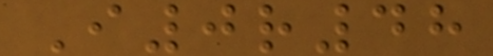I0r48
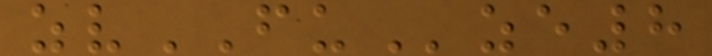zvFUze8
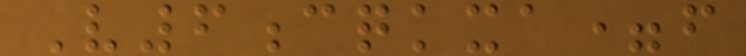V6cqkxa=f
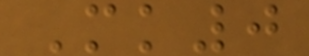Mk0
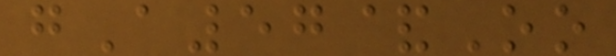gA57&Oo
